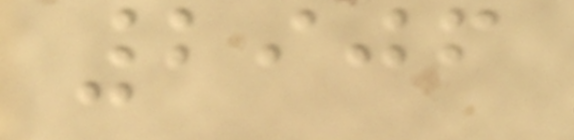2906
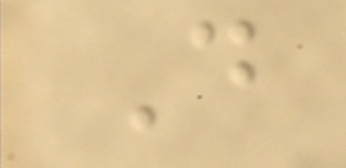D
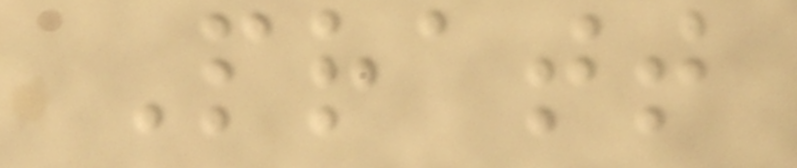Pratt
